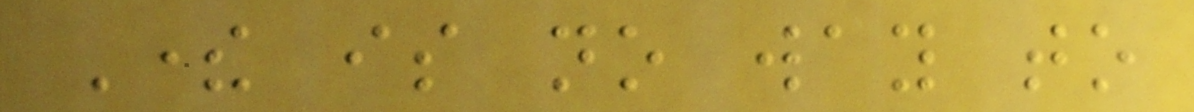There is no way to
